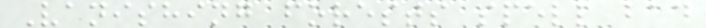Vanishing forests spell bad
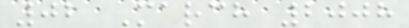02 March 2008
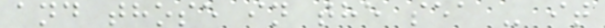and those in the sea - it
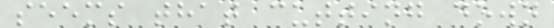seems that cutting down
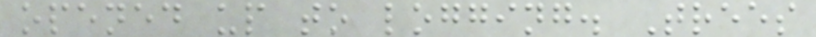opened up to logging. Trees
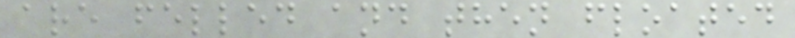are felled and then floated
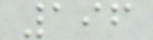196
